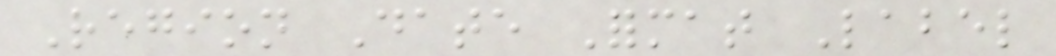Region Date Format Label
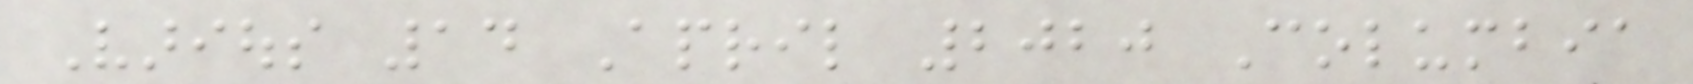Various 14 April 2020 Columbia
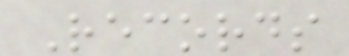Records
